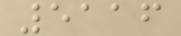5116
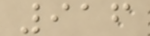916
